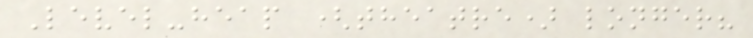Level-heap (theatre) longer?
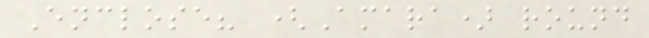Enclose? (Amara) round
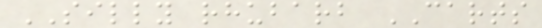SILLY rhubarb CARTS
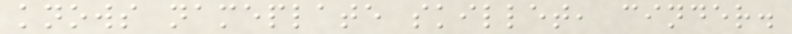knows nameplate skillet, cinder.
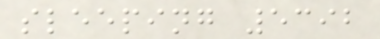sleeping 5392
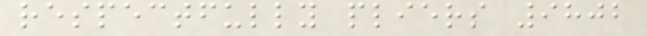respectfully pliers 9802
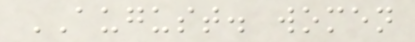AUGUST. women
